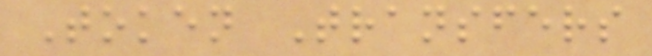Token Transfers
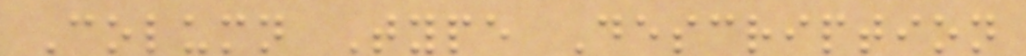Column Type Description
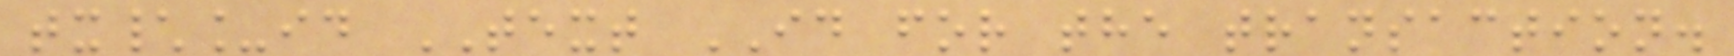tx\_id TEXT ID for the transaction.
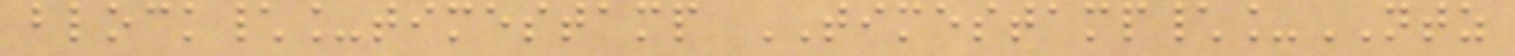block\_timestamp TIMESTAMP\_NTZ
